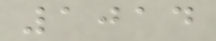1014
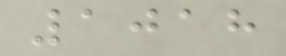1018
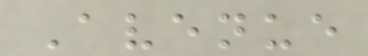Avenue
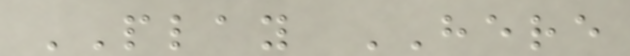PLAY HERE
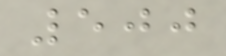500
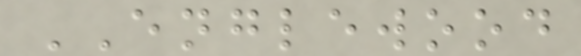ENGLEWOOD
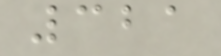321
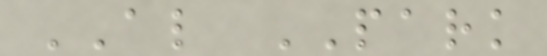AL PARK
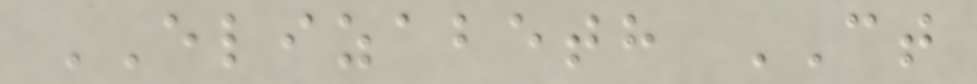ELIZABETH CT
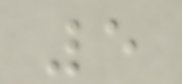5
